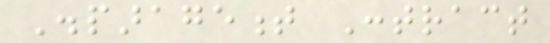Disparagement Contract
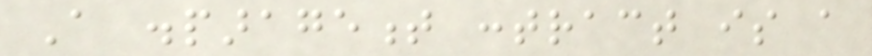A disparagement contract is a
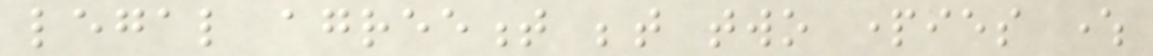legal agreement between two parties where
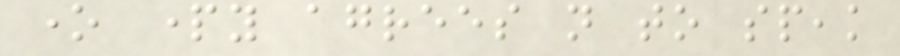one party agrees not to speak
